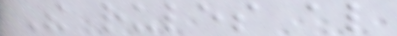The rules also
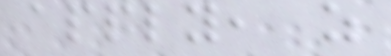apply, as
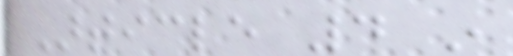Article 4 in
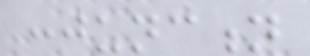conjunction
